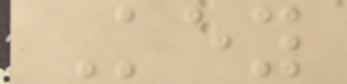Key
